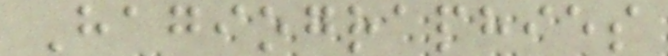Hagiographies
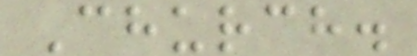Church.
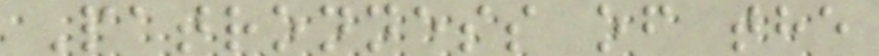Patronness of the
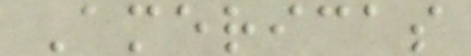Americas
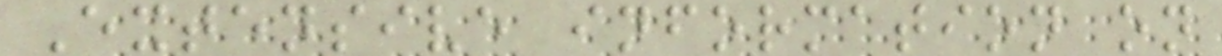Extensive information on
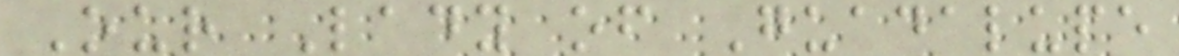Our Lady of Guadalupe
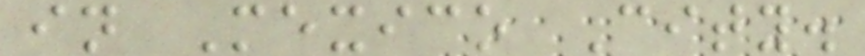in Mexico City.
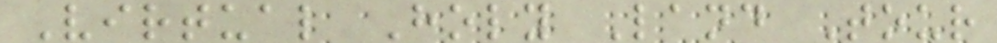Virtual Holy Land Tour
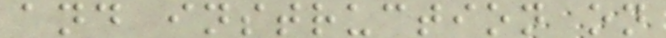and instruction on
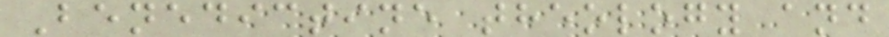Benedictine theology and
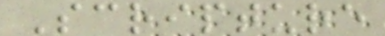Scripture
